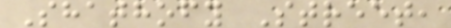Shathofy Street,
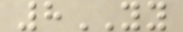8YY
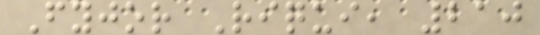Fyjor Riqui, 210
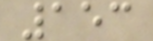153
